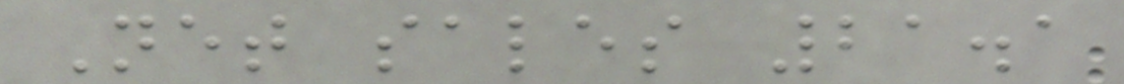Net sales 21.1
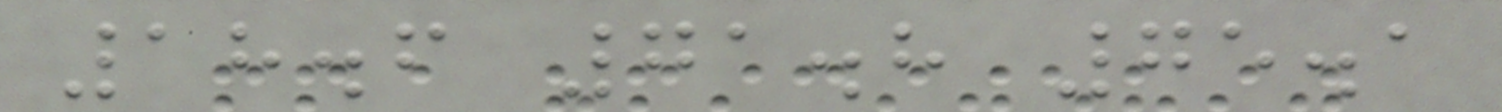18.6 71.8 75.1
